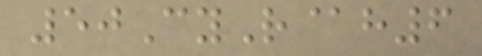50CyR@h6
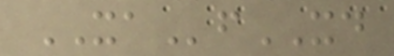XAfXD
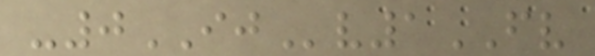-0IJv1FV
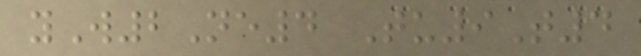yW2Ne4 Tu9T4
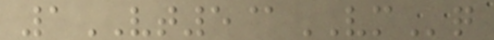1VT5@VMq
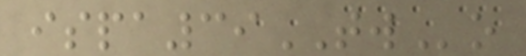ispa39TWo
